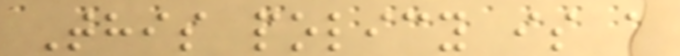This policy is a
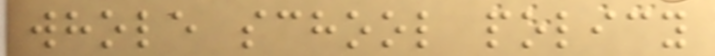whole school policy
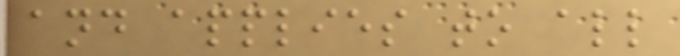and applies to all
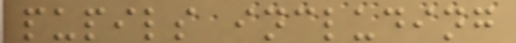pupils including
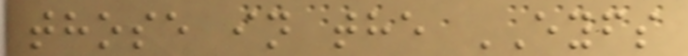those in the EYFS
